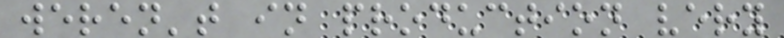weren't in production very
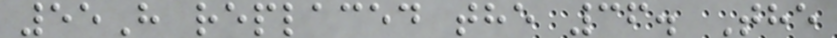55H replaced the 36. The
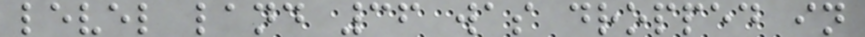level land 36 was dropped in
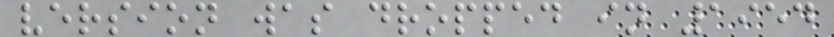version was dropped in 1954
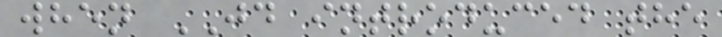when JD introduced the
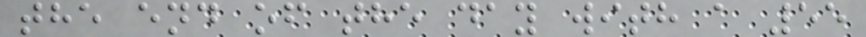the end of the day with a 55
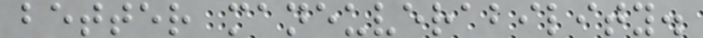better maneuverability.
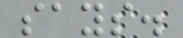says.
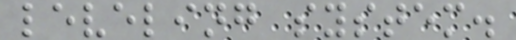leveling system.
